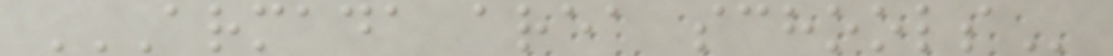ARMADA AREA SCHOOLS
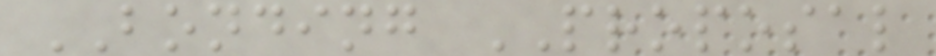BONDING PROPOSAL
